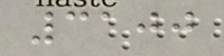3100
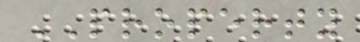PROPERTY
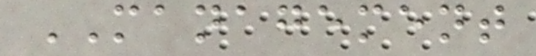MANAGEMENT
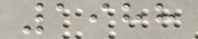1988
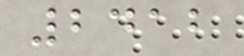2412
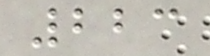223
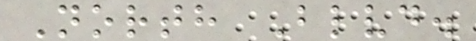North Blvd.
